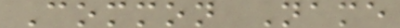Common Name
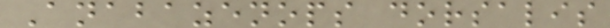Anabazenops dorsalis
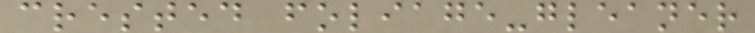crested foliage-gleaner
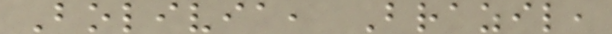Bolivia, Brazil,
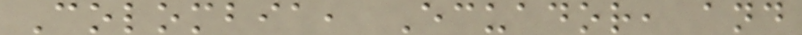Colombia, Ecuador, and
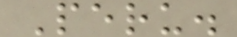Peru.
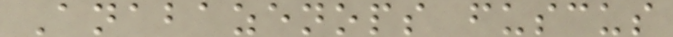Anabazenops fuscus
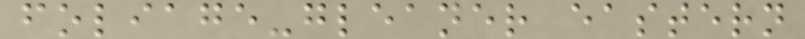foliage-gleaner eastern
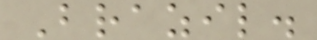Brazil.
